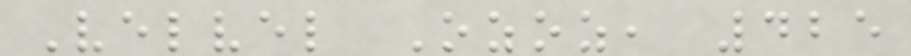Velvel Ozoz, 425
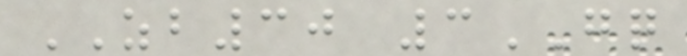ZB30 3GQ
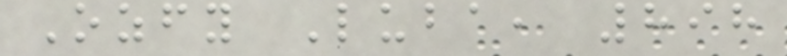Ozfy Luba, 898
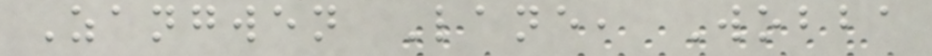Zangwen Lane, Wobba
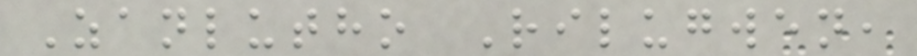Zanlutho Rilugwen,
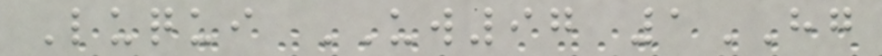Luqui UW97 1HG
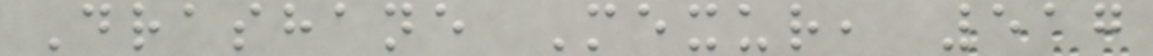Drashane Mexur, 517
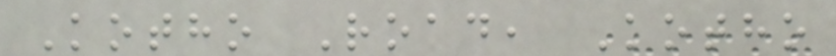Kotho Road, Kotho
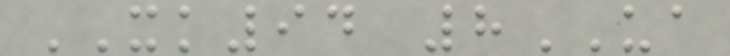XK94 8UA
